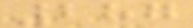287
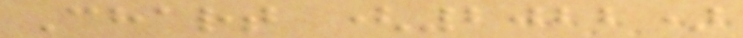Chart (2022)
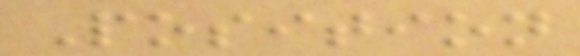Position
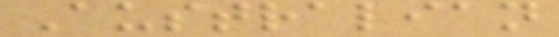Australian
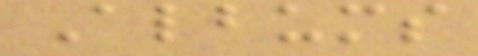Albums
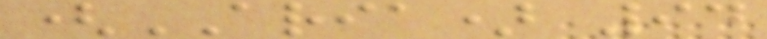(ARIA) 94
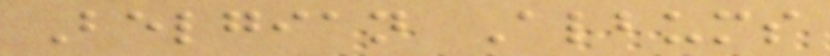Belgian Albums
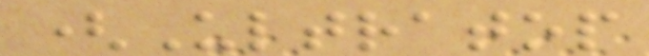(Ultratop
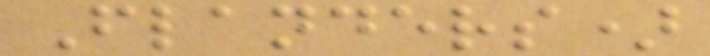Flanders)
